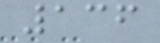136
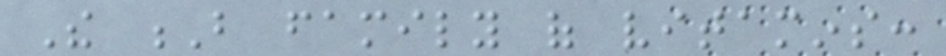The B family of vitamins:
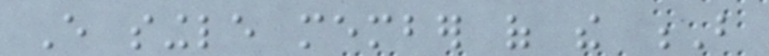Every single member of the B
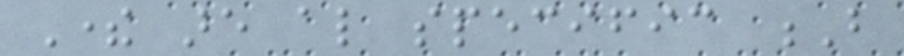There are also specific B
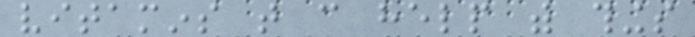vitamins that can help with things
